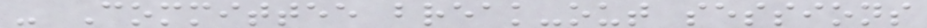- Committee break-out sessions
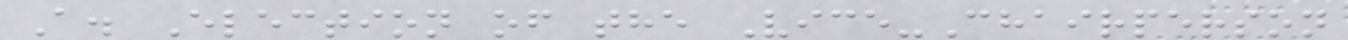A. Election of the Vice-Chairperson
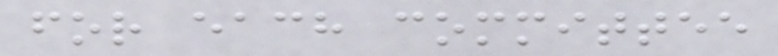for each committee
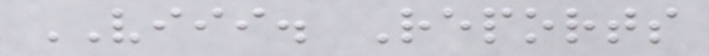VIII. Reports
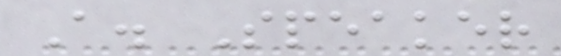A. Speaker
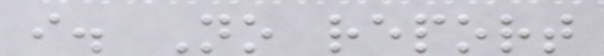i. No report
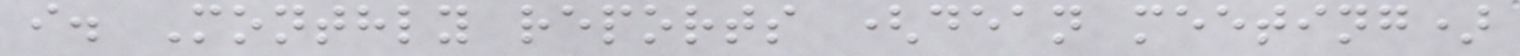i. Monthly reports (dean meeting)
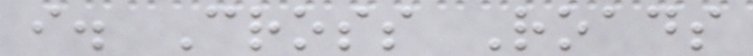i. Cross Roads
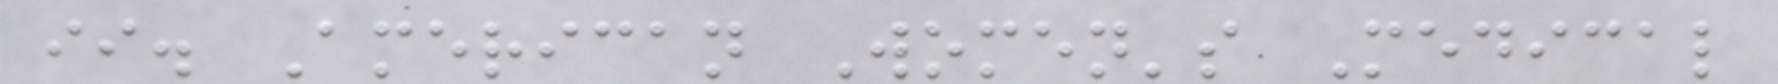ii. American Women's Medical
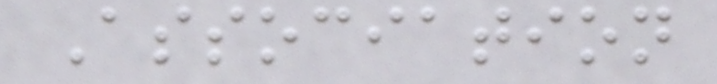Association
